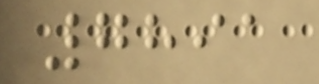7891
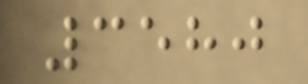3580
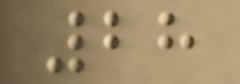28
